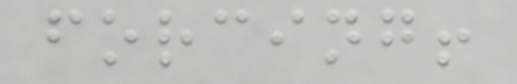forcing!
